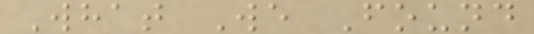What We Found
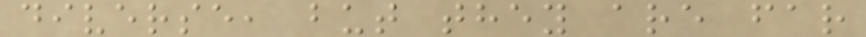diverse, but they are far
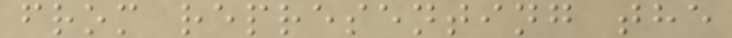from representing the
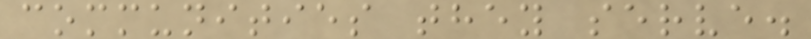communities they serve.
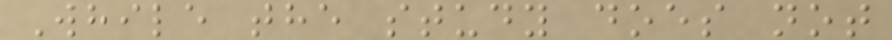While the study does not
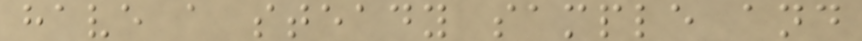have a steady sample and
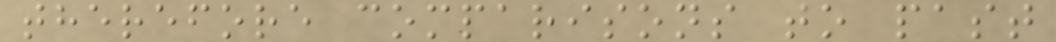therefore comparisons to past
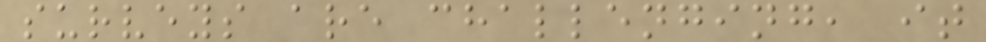surveys are challenging, it
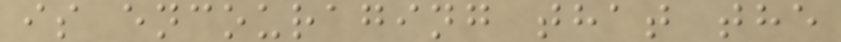is encouraging that the
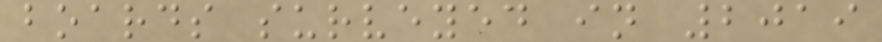boards surveyed in 2019
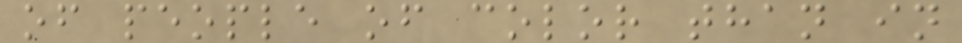of people of color than in
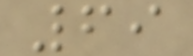69
